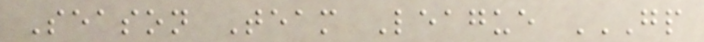Season Team League GP
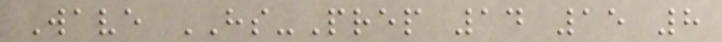Wave HS-Prep 14 15 8
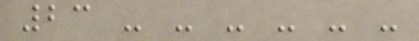23 - - - - - -
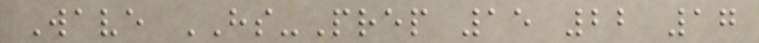Wave HS-Prep 15 22 17
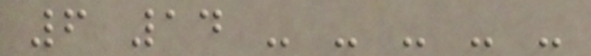6 14 - - - - -
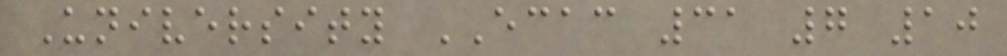University ECAC 31 7 10
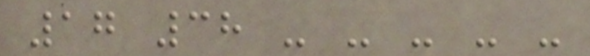17 38 - - - - -
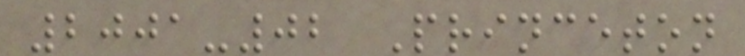2001-02 Princeton
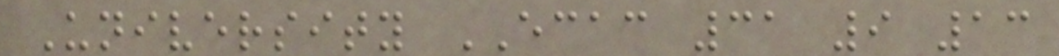University ECAC 31 9 13
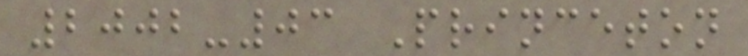2002-03 Princeton
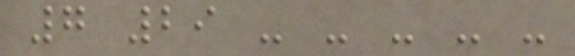7 29 - - - - -
